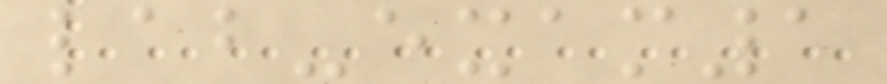lab-exam1
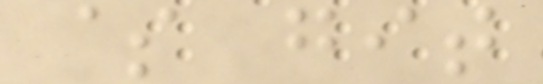$ git
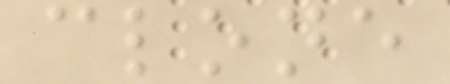clone
